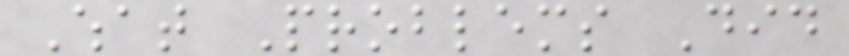What Problems Did
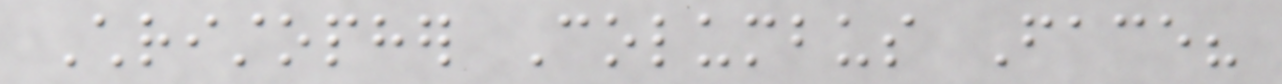Christopher Columbus Face?
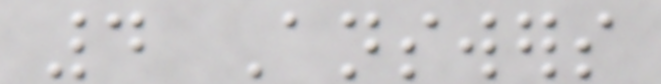4 Answers
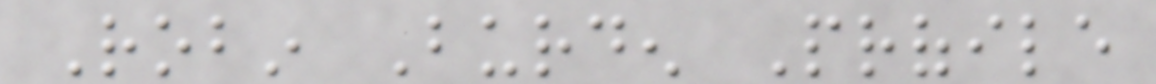Robin Burden Profile
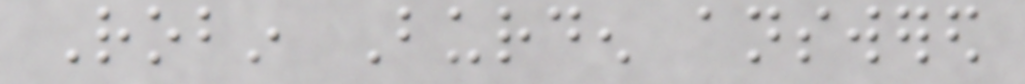Robin Burden answered
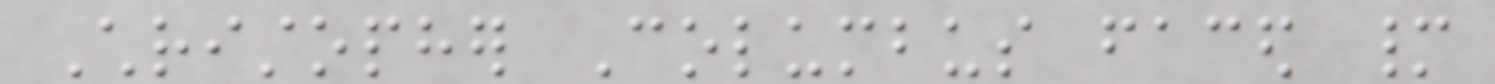Christopher Columbus faced many
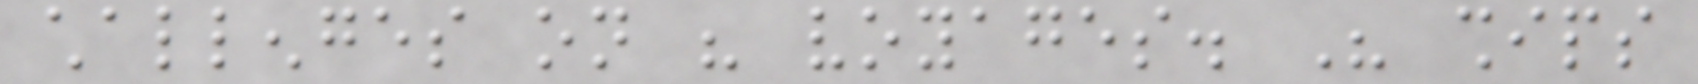challenges on his voyages. His ships
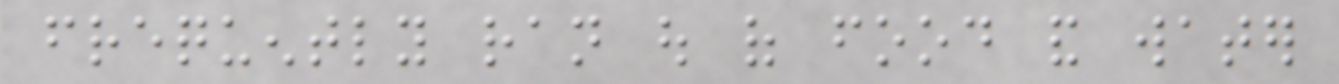frequently ran out of food and water
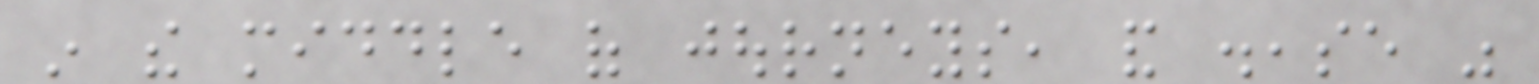in the middle of journeys, and disease was
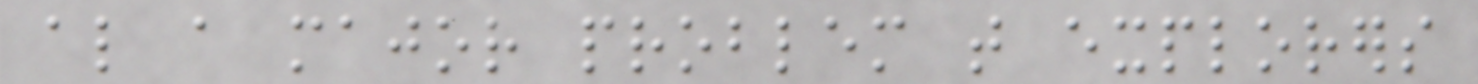also a major problem that explorers
